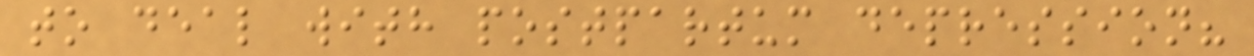to deal with postpartum depression?
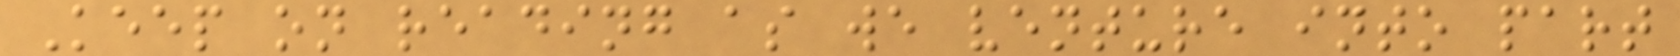Keep on reading as we venture into part
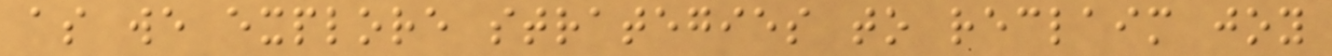as we explore strategies to reclaim joy
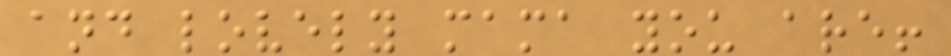and lovely mama you are!
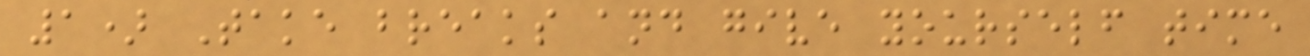1) Take breaks and give yourself time
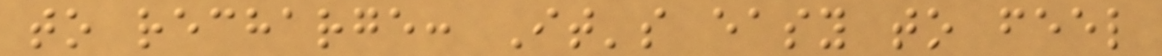to recharge: It's easy to feel
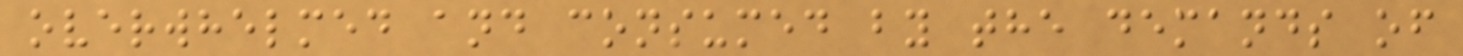overwhelmed and consumed by the demands of
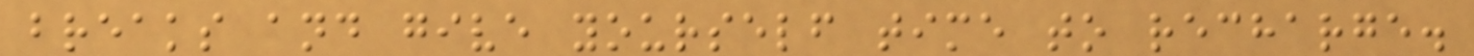breaks and give yourself time to recharge.
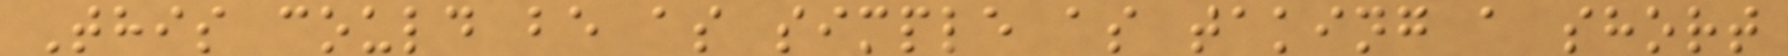This could be as simple as taking a short
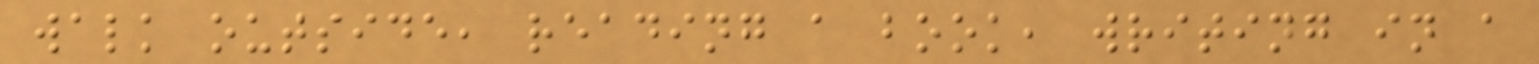walk outside, reading a book, writing in a
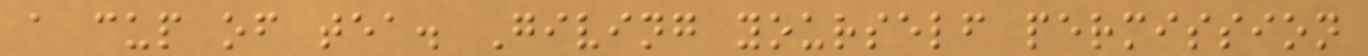a cup of tea. Giving yourself permission
